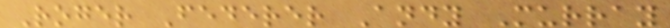Roger Federer Andy Murray
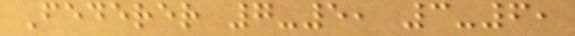Federer 7-5, 3-6,
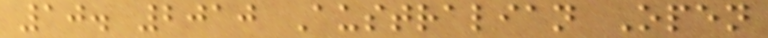10. 2010 Australian Open
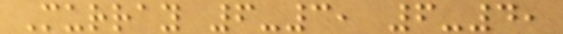Murray 6-3, 6-4,
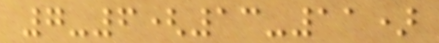7-6(13-11)
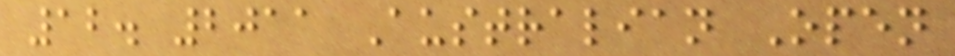12. 2011 Australian Open
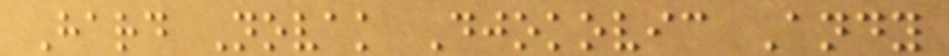Hard Novak Djokovic Andy
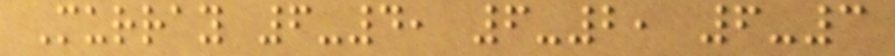Murray 6-4, 6-2, 6-3
